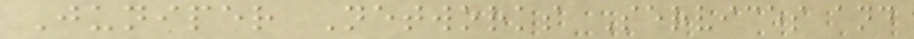Juniper Networks Services and
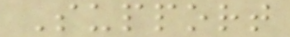Support
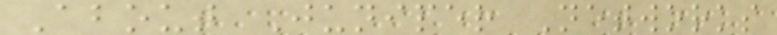About Juniper Networks
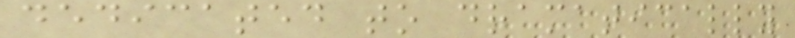dedicated to dramatically
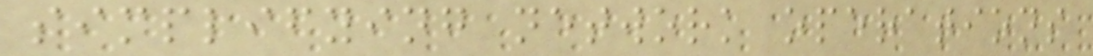simplifying network operations
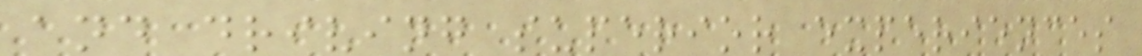and driving superior experiences
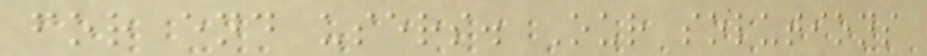for end users. Our solutions
